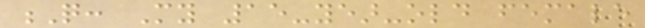Q: My 15-year-old female
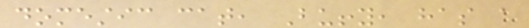domestic cat, Buffy, has a
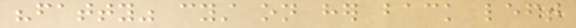"fatty" cyst on her back left
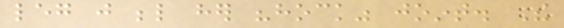leg just below her "hock" joint. The
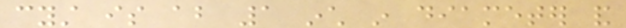cyst is about 1 inch in diameter and
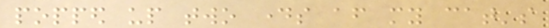popped up two days after my cat's
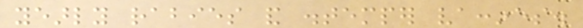yearly rabies and distemper vaccines.
